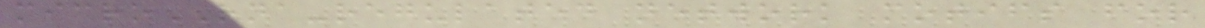microRNA-regulated network motifs for
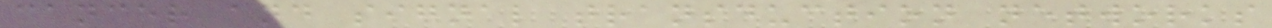cancer and signal transduction networks
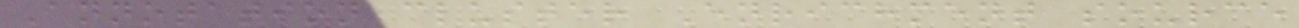Annotation cluster Enrichment source
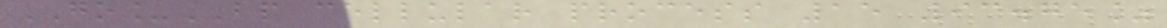GO_BP cellular process 15 93.75%
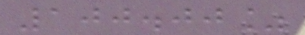100.00%
